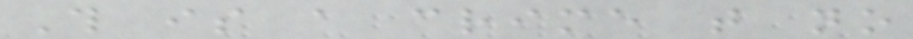This is a crime that no
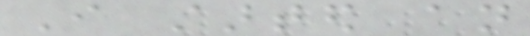I started an
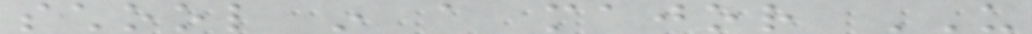school in a major US
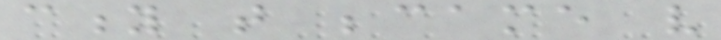city that became very
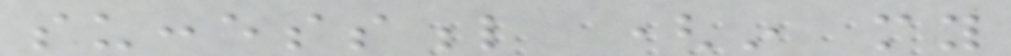successful (in my
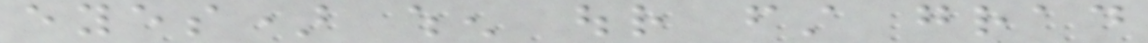eyes) when our first grad
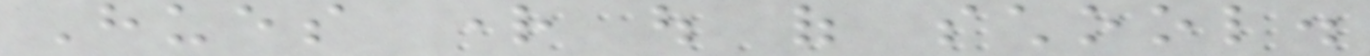Hues right out of school.
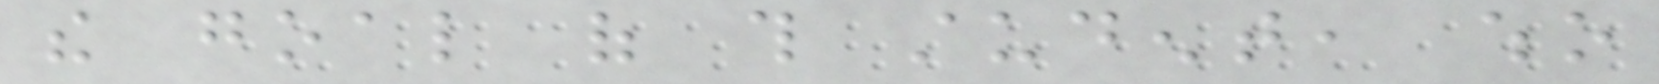the goal of this student, who
